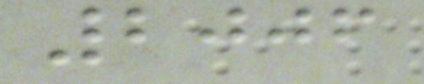2006
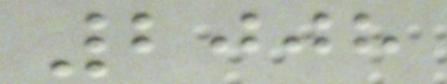2008
